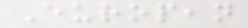European
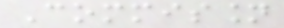Commission
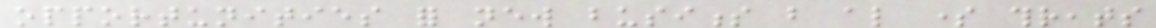opportunities for new business but also some threats
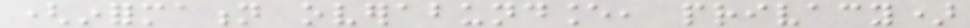(information overabundance, privacy)
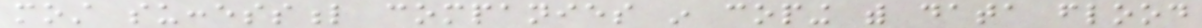most successful companies in coping with data flood
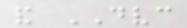and DVC
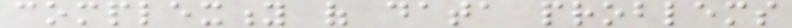complexity of data problems
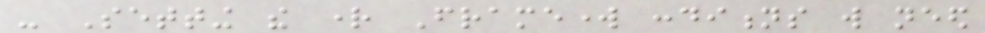- Setting the right Framework conditions will need
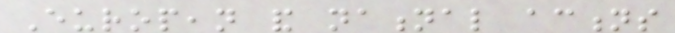European and national actions
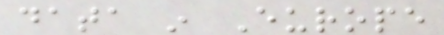data in Europe
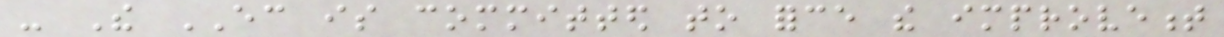- The EC is committed to force the improvement
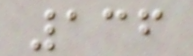136
